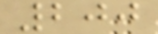200
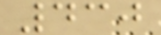430
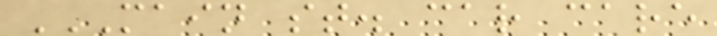MAIN ST. CAR CARE
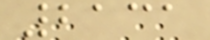2131
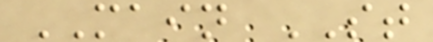MAIN ST
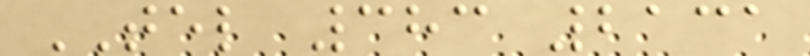TEL 383 2131
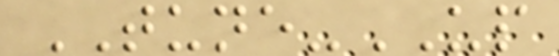TUNE-UP
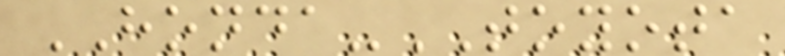HONDA-TOYOTA
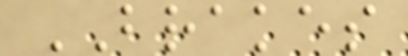BRAKES
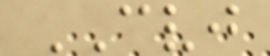CVJ
